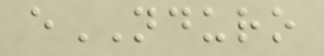eNDURO
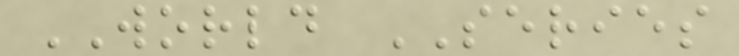WORLD SERIES
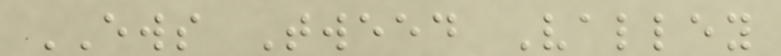EWS Tweed Valley
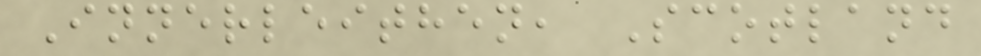Innerleithen, Scotland
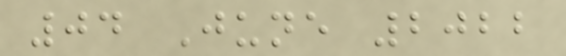04 June 2022
